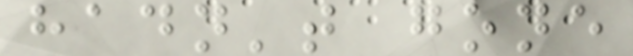hadn't gone
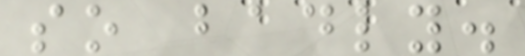so badly.
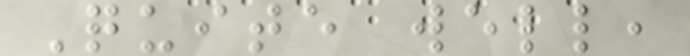Quite well,
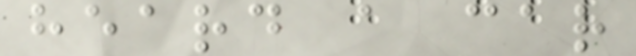heard a car
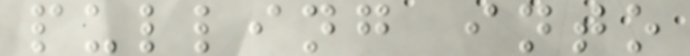pulling into
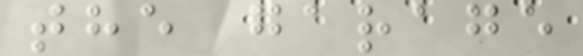the garage
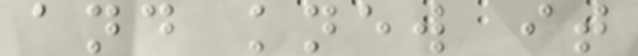and knew it
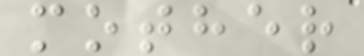mother
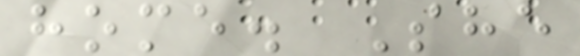home. She
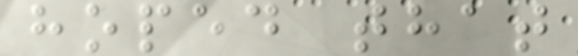hoped that
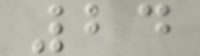24
